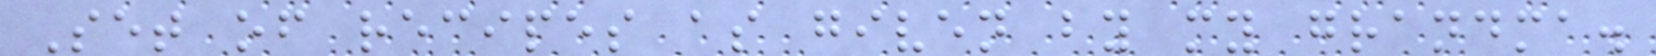Set of recipes as given by my grandma.
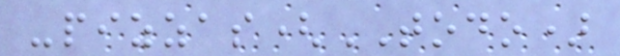-pizzas(TODO)
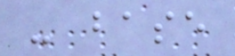- base
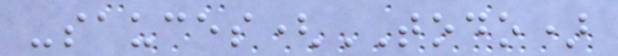-sauces(TODO)
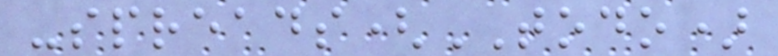-spreads(TODO)
